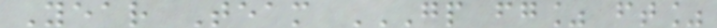Year Team GP FG% FT%
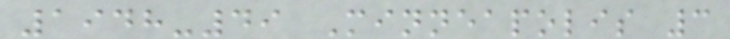1948-49 Minneapolis 3
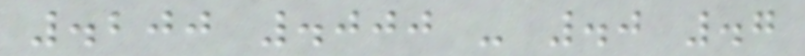.200 .000 - .0 .7
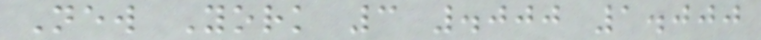New York 3 .000 1.000
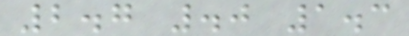2.7 .0 1.3
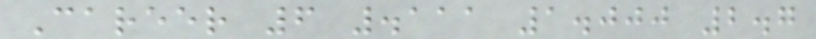Career 6 .111 1.000 2.7
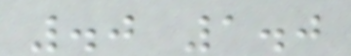.0 1.0
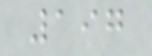197
